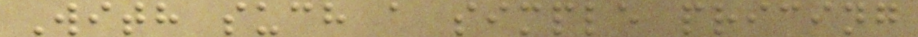With such a simple pricing
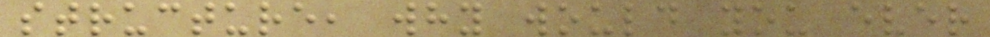structure, why would you ever
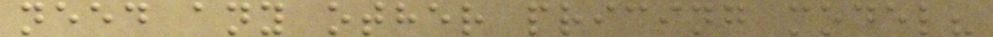need any other pricing model?
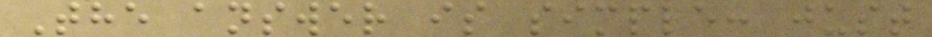The answer is simple: just
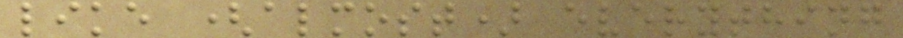like (almost) everything
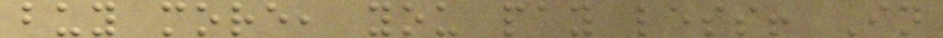buy more, you pay less! In
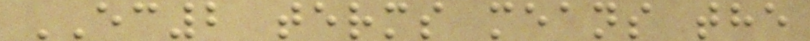EC2 terms means the
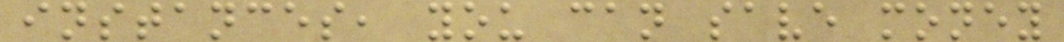instances, you can save money
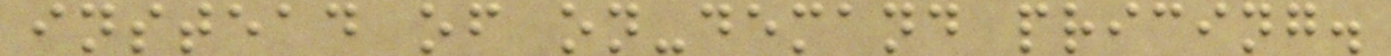instead of on-demand pricing.
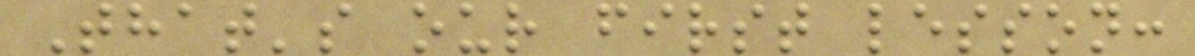That's our first lesson:
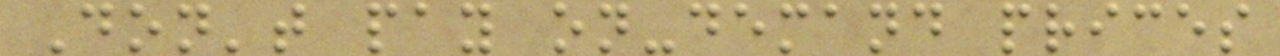Don't pay on-demand prices
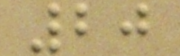20
